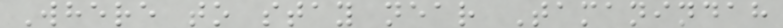Where to stay near Tamanindah
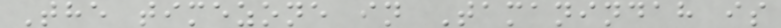The timezone in Tamanindah is
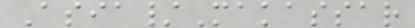Asia/Makassar
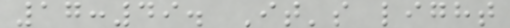17:49. It's light
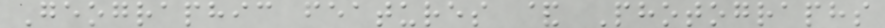Geographic features & Photographs
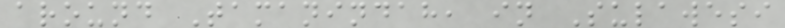around Tamanindah, in Sulawesi
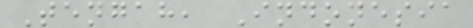Tengah, Indonesia
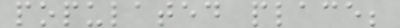populated place;
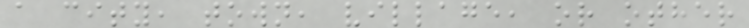a city, town, village, or other
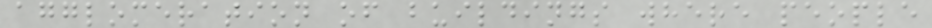agglomeration of buildings where people
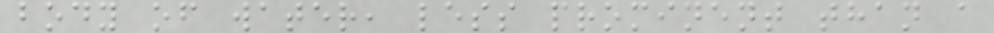body of water, less prominent than a
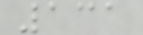131
